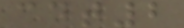cdt2
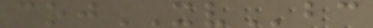cojXVbc
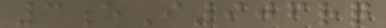3eI906rq
